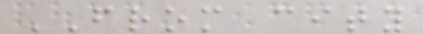FROM city
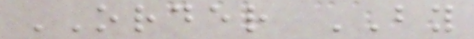ORDER BY
